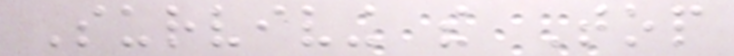Surviving the Top
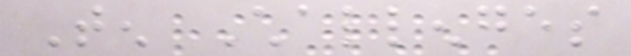Ten Challenges
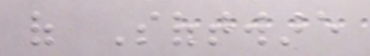of Software
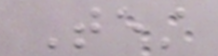Test
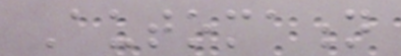Automation
